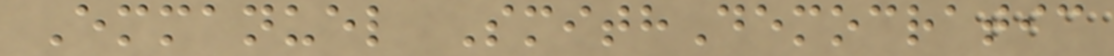Emmanuel SmithDemocratic
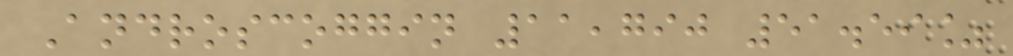Androscoggin 11,790 51.59%
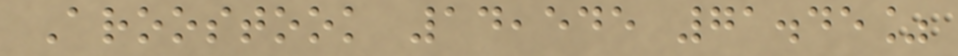Aroostook 14,545 71.45%
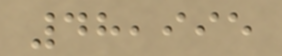48,995
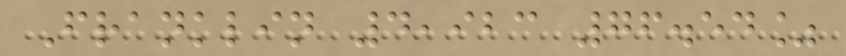Franklin 4,923 76.54%
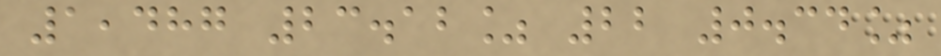1,487 23.12% 22 0.34%
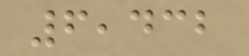6,432
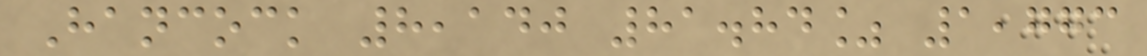Hancock 8,140 81.84% 1,773
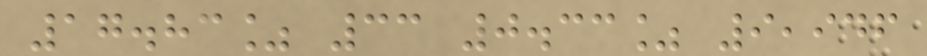17.83% 33 0.33% 9,946
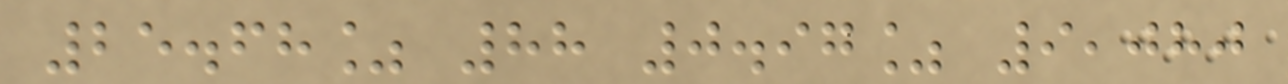25.68% 88 0.97% 9,080
